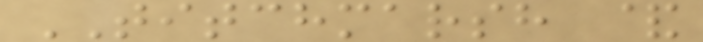TITCHMARSH &
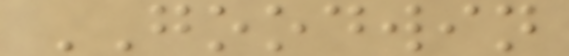GOODWIN
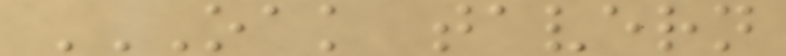OAK TAVERN
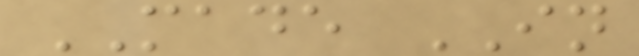MADE IN
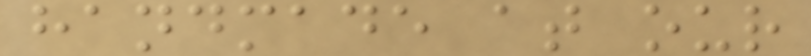handmade at our
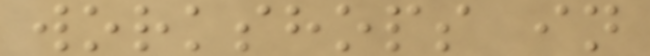workshops in
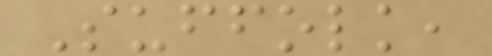Suffolk,
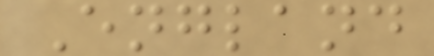England
